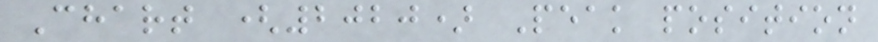Chart (2020) Peak position
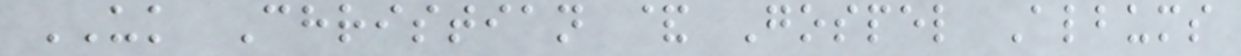UK Christian & Gospel Albums
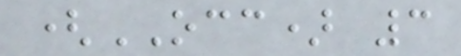(OCC) 3
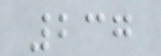237
